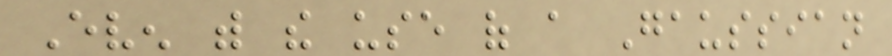Even with the use of a Gaussian
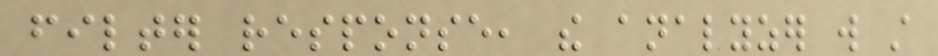filter response, the analyzer will still
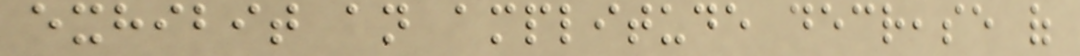exhibit an amplitude decrease of
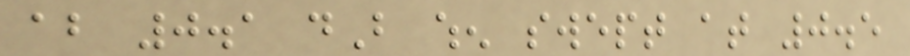about 0.1 dB when swept at 0.5
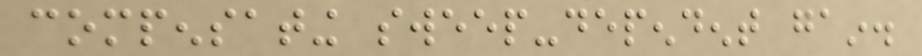compensating sweep-dependent gain.
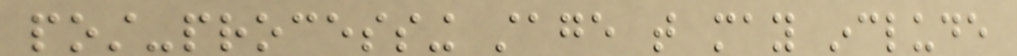post-processing stage that may include
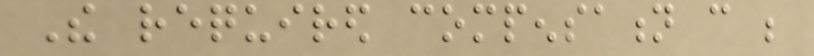The required compensation can be
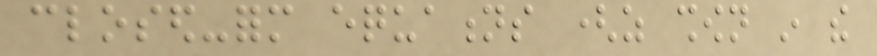closed-form equations (as shown in the
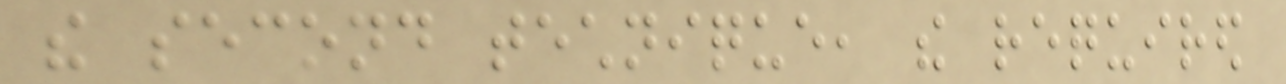the second technique, the required
